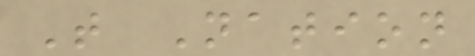T Nation
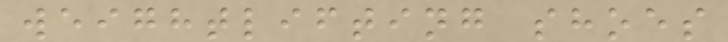weightlifting shoes
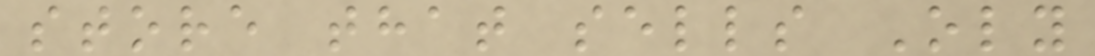store that sells Oly
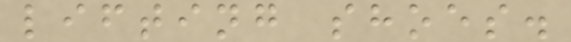lifting shoes.
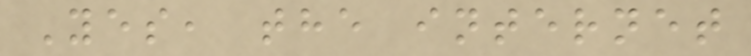Yes, the internet
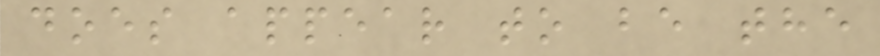does appear to be the
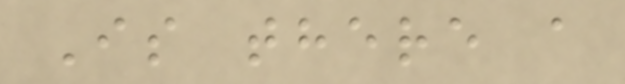Is there a
